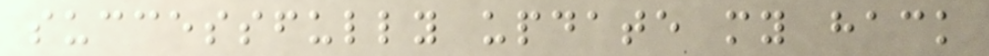successfully update my hack
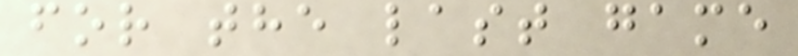for the last game
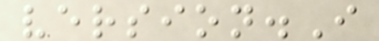version.I
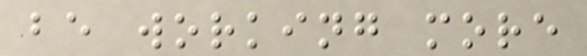be working more
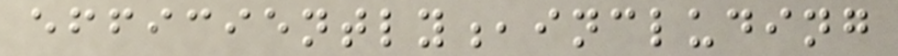efficiently,including
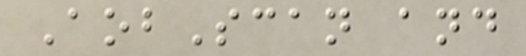AobScan and
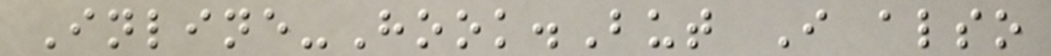Inline-Hook.But I also
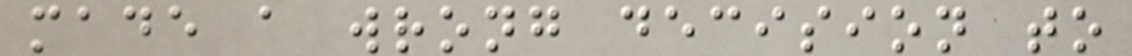made a wrong decision to
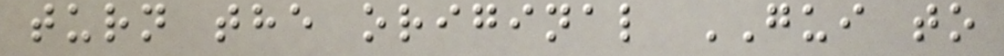turn the original GUI to
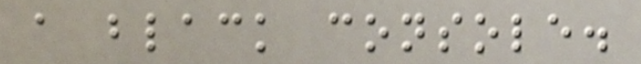a black console.
